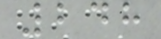248
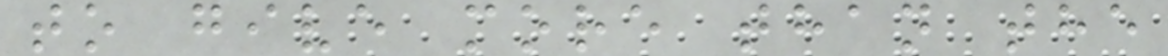to give more than the
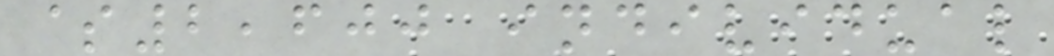$2,600 individual
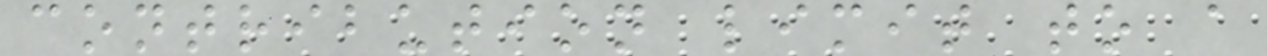contribution limit to a
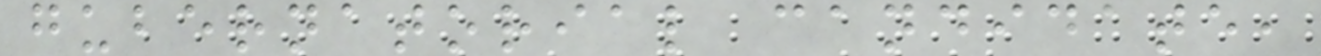gubernatorial candidate,
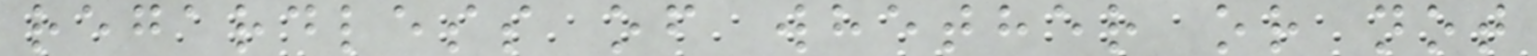regardless of whether or not
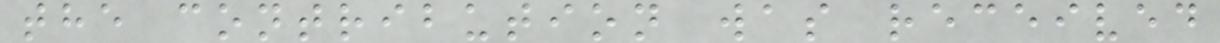the contribution was received
